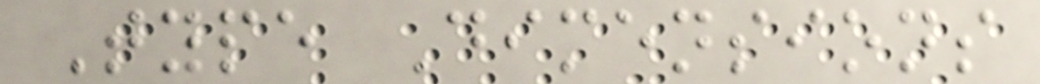Type Dimensions
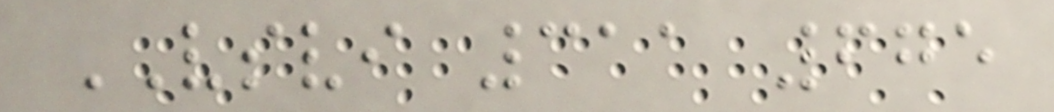VSVI 311 675
